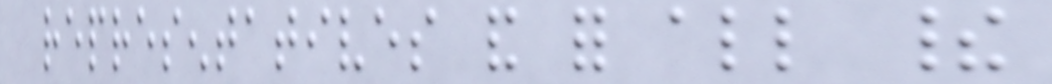representatives and for all their
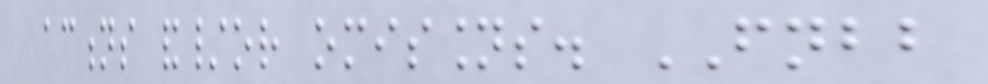actions and/or omissions. FNBB
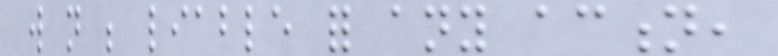will not be liable for any action,
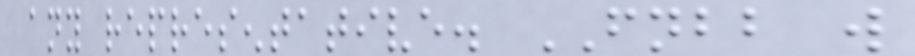any representative. FNBB will
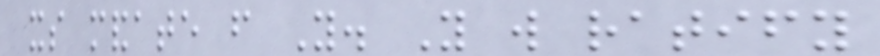its mandate from You. You will ratify
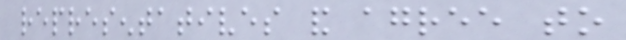representatives and agree to
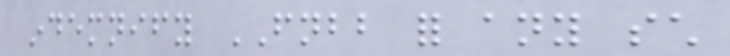indemnify FNBB for any such
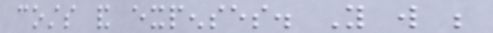costs and expenses. You will be
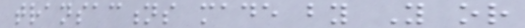transactions made by You or
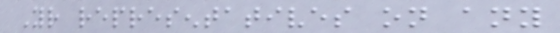Your representatives on any
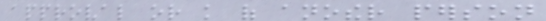approval or knowledge of another person
